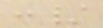:/
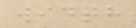width
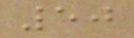50
